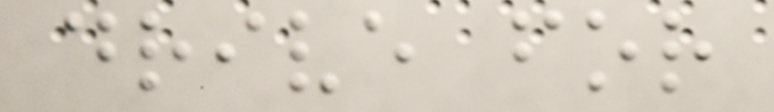drive for
